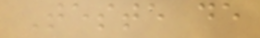Teste de
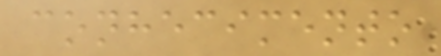conhecimento
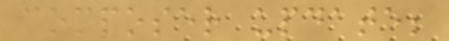composer update;
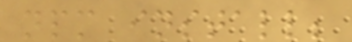npm install;
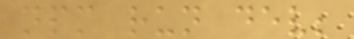npm run dev;
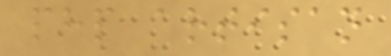php artisan
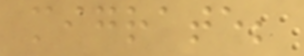migrate;
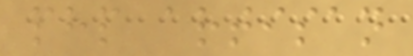php artisan
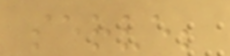serve;
